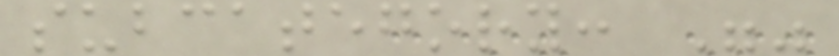subcategory: ""
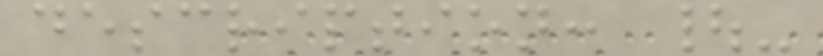description: |-
